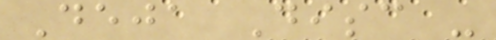Deja Disc -
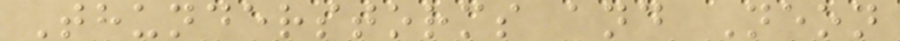Thunderstorms and Neon
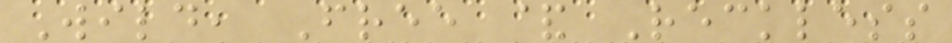Wild, Free & Reckless
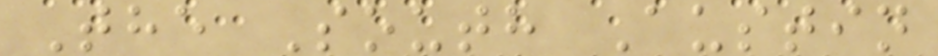The South Austin
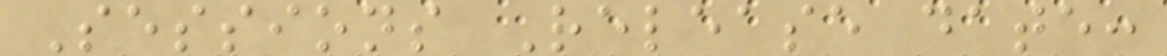Sessions Release date:
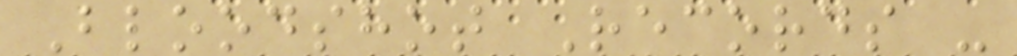Bloodshot Records -
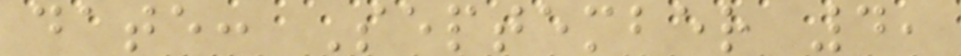date: September 4,
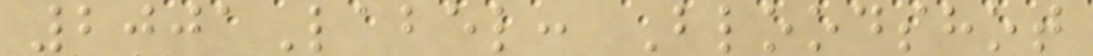2001Label: Bloodshot
